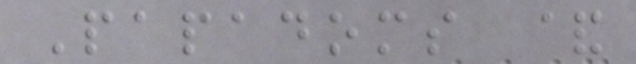Papadoms &
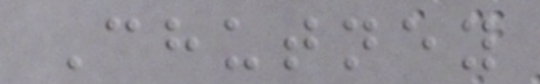Chutney
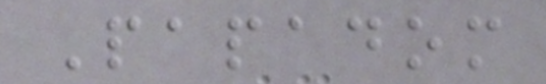Papadom
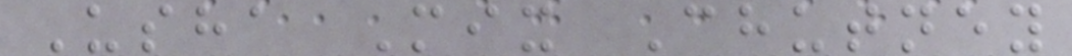Usha Mix Chutney
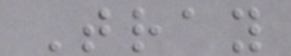Tray
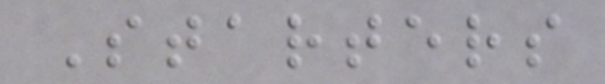Starters
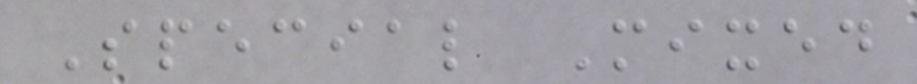Special Mixed
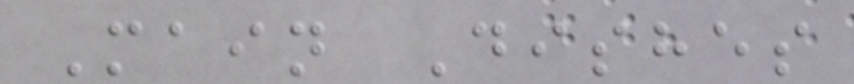Main Dishes
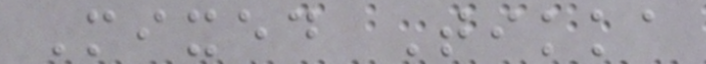Mixed Tikka
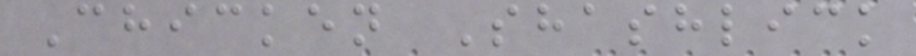Chicken Shashlick
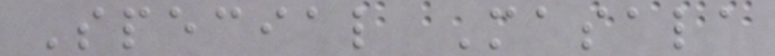Special Masala
